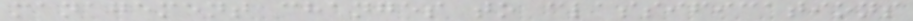management changes to classifications
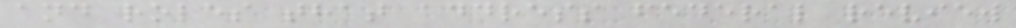and roles that address federal review
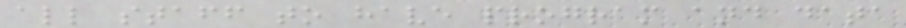all staff to have program and data
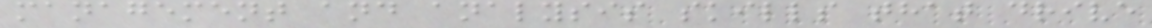management and analysis skills that drive
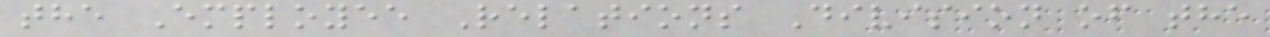the Employee Relations Division of the
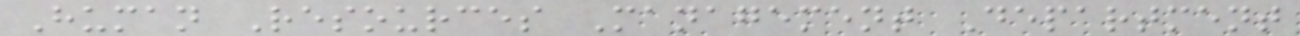Human Resources Management Department
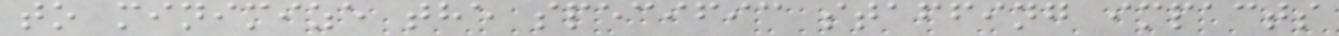to minimize the specific staffing impacts
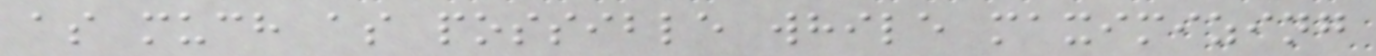as much as possible while maximizing
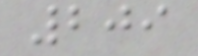209
